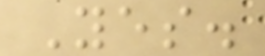Yes.
